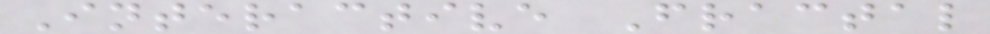Interactive Fractal
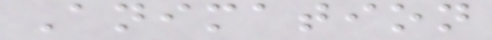Animation
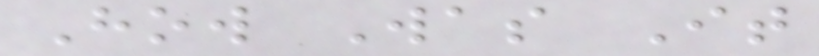How Was It
